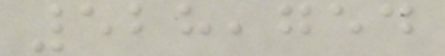528,754
